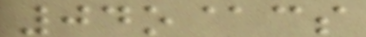04o@cs
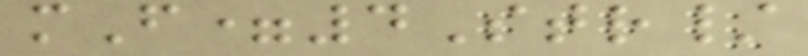mF=4Str/
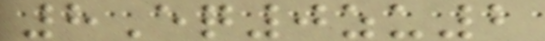8Eq0zu2
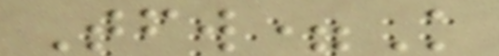Tfw=K
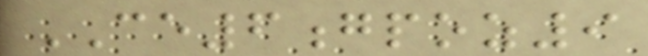CE6gpoz9
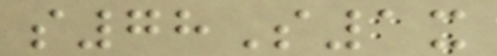s78S1x
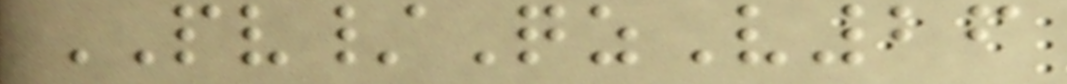PV/QzV26
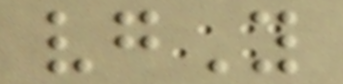vgY
